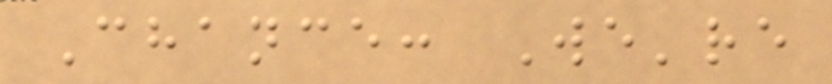Chance: We're
